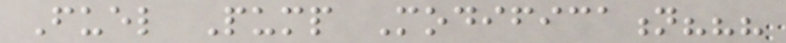Fuel Pump Modification???
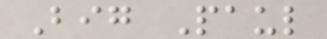Big Paul
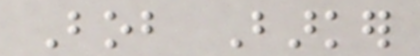Bob Barker
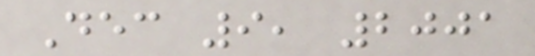Dec 9, 2001
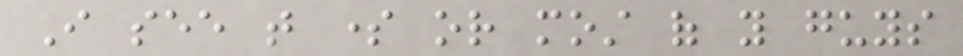I see that some or most of you guys
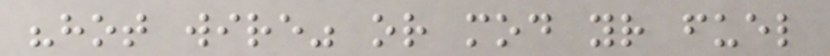"hot wire" or mod your fuel
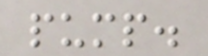pump.
